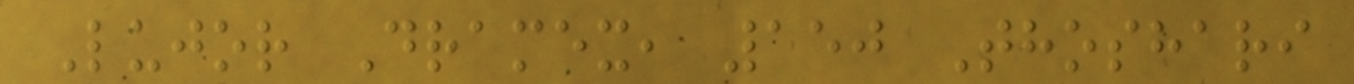Lujor Dramex, 150 Thoshari
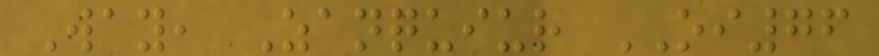Way, Zanquiur OI76
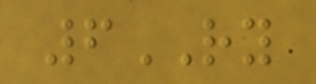6RY
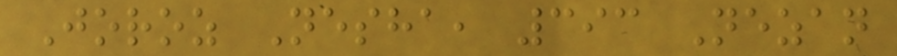Joroz Nesha, 393 Nezan
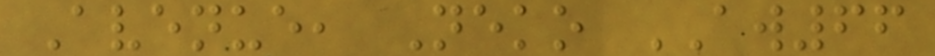Avenue, Neko AW66
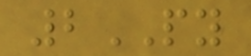2PY
